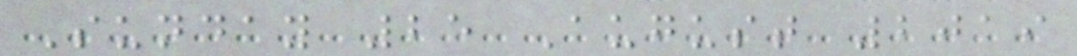Sunday 25 August 2019
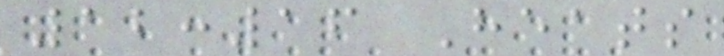12:16 Heats
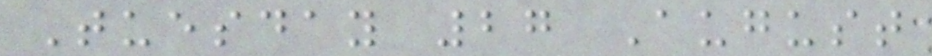Tuesday 27 August
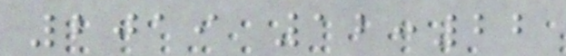2019 12:22
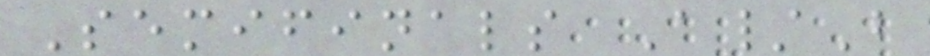Semifinals A/B
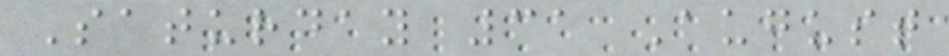Saturday 31 August
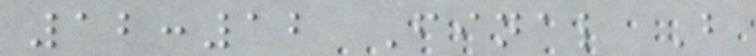12:12 Final B
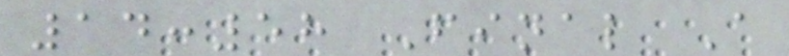14:58 Final A
